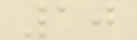10
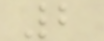2
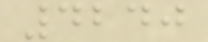4240
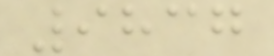9837
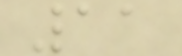11
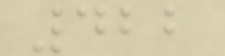422
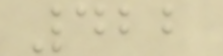422
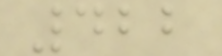422
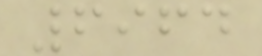6964
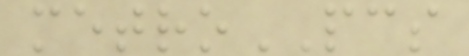metroPCS
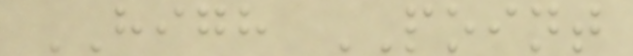HIGH POINT
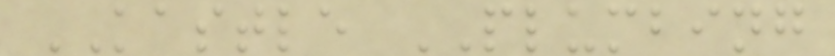KASTLE PLUMBING
